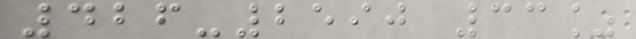426-2590 33%
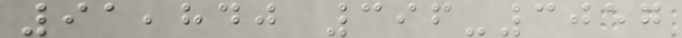91,840 396-3057
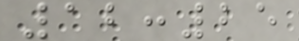12:25
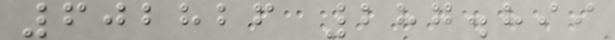602826 287.899
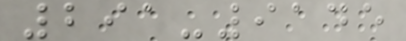291-9145
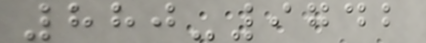880-9742
